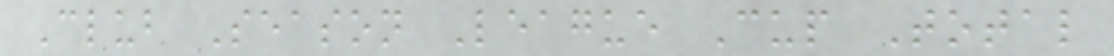Club Season League Cup Total
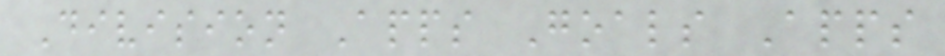Division Apps Goals Apps
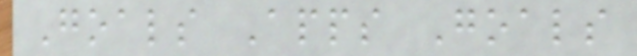Goals Apps Goals
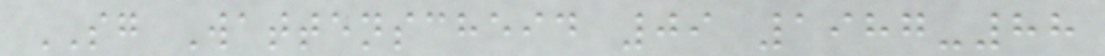SG Wattenscheid 09 1987-88
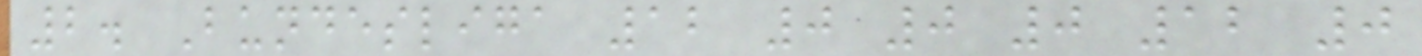2. Bundesliga 12 0 0 0 12 0
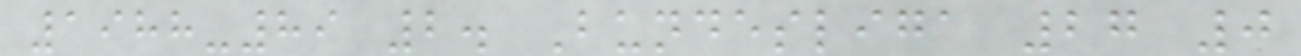1988-89 2. Bundesliga 27 0
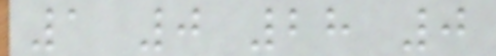1 0 28 0
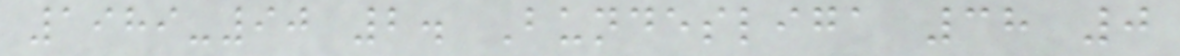1989-90 2. Bundesliga 38 0
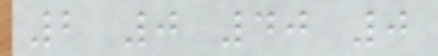2 0 40 0
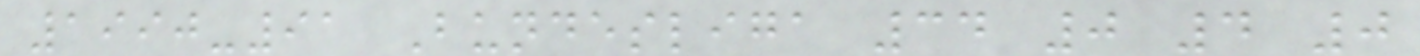1990-91 Bundesliga 34 0 4 0
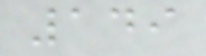149
